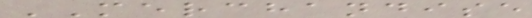MERCHANDISE
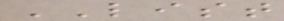LIST
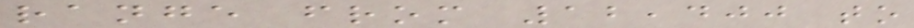range from 12,400 to
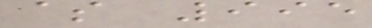$ 995
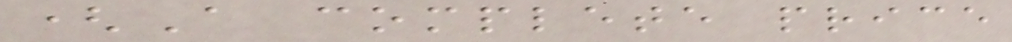(A complete price
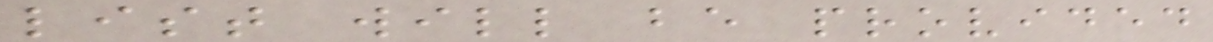list will be provided
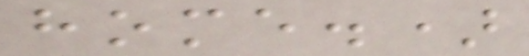home.)
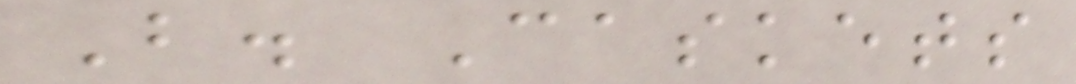B. Caskets
